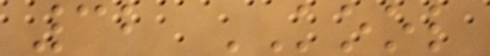32 KOOL
